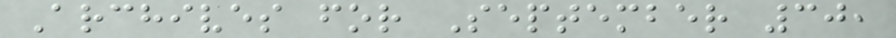Archives for September 30,
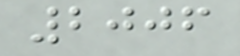2006
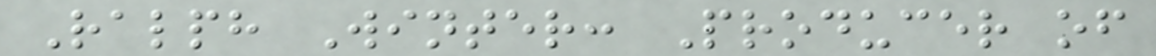Ralph Winter: Producer of
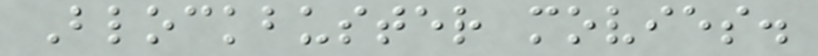Blockbuster movies.
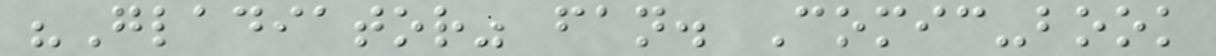"Gladiator" fan. Comic-book
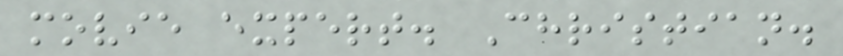movie expert. Christian.
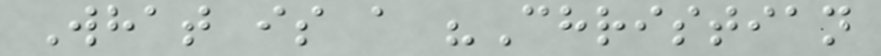What is a "Christian
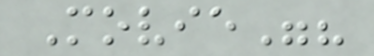Movie"?
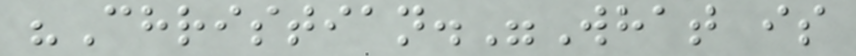"Christian."What is
